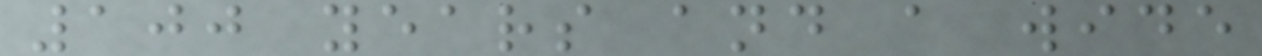100 years and a wide
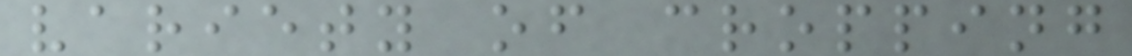variety of cropping
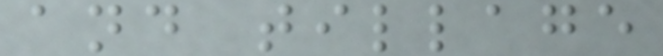and tillage
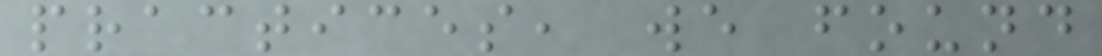practices, we found
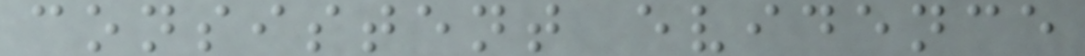consistent evidence
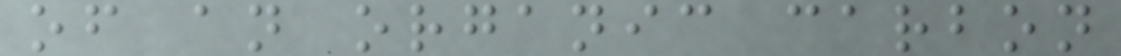of an organic carbon
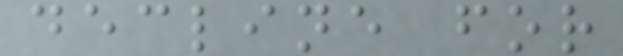decline for
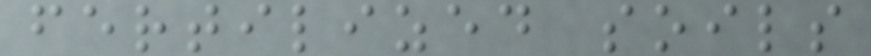fertilized soils
